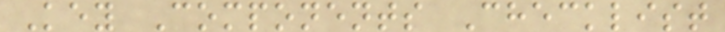Key Components Checklist
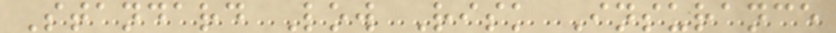Standard Low Risk Insurance
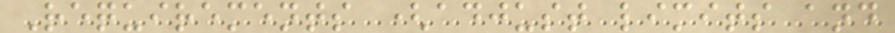Requirements (adjust limits and
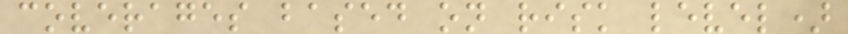coverages based on risk level)
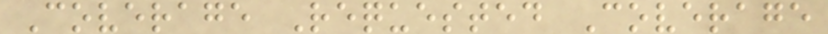Coverage Requested Coverage
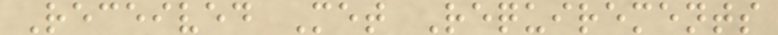Received Met Requirements
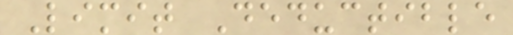Limit Deductible
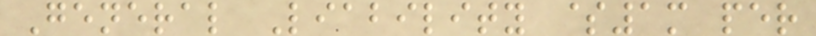General Liability $1m per
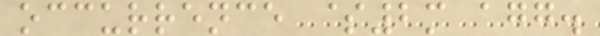occurrence $2m agg.
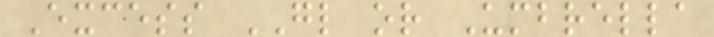Excess GL or Umbrella
